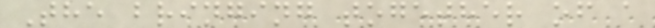The bringing together of a
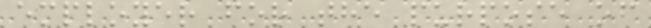employer for the purpose of
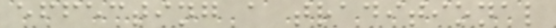effecting a traditional
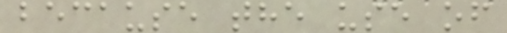because the use of
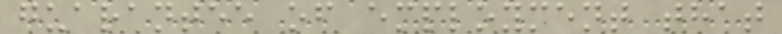guarantee of employment that
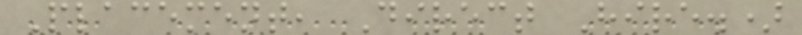Placement, Direct Hire.)
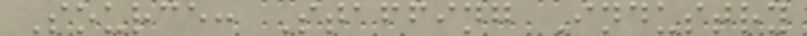Source: Staffing Industry
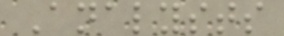Analysts
